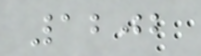1202
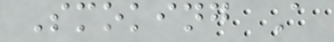Smoking A
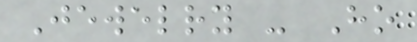Jewelry - Ho
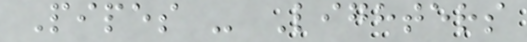Pipes - Lighters
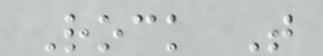Rock T
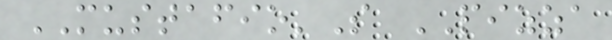MUSTAFIO'S PIZZA
